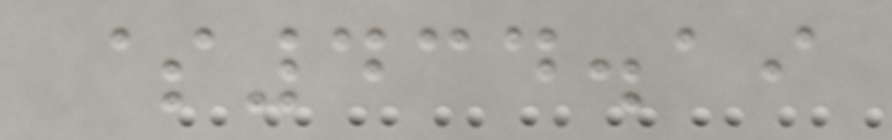$434.19
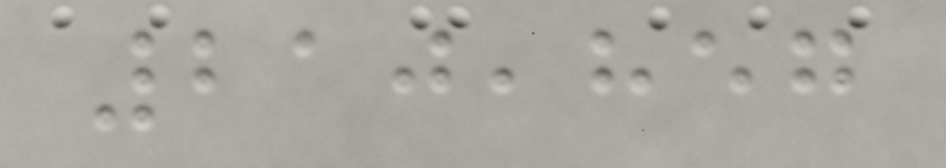210,857
